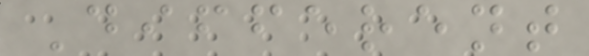Different
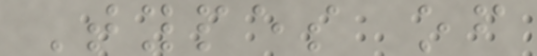Types of
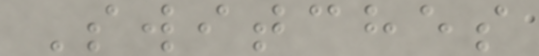Switches
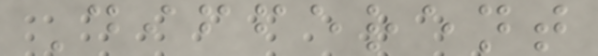Different
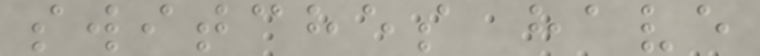switches have
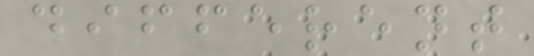different
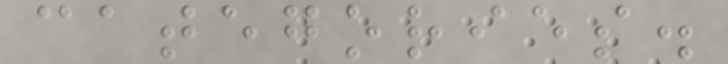categories.
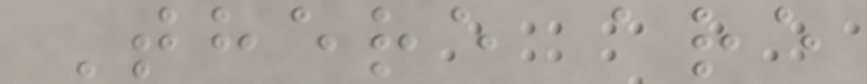There are
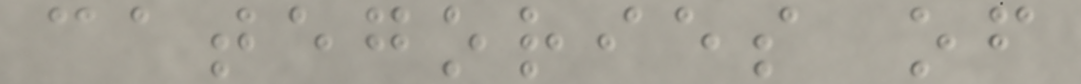categories of
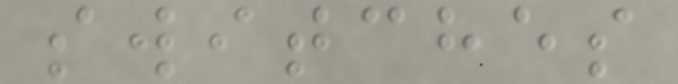switches
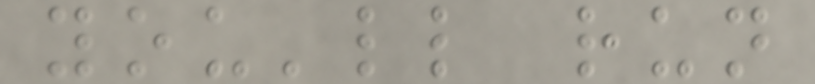you'll run
